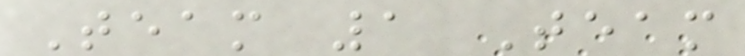Team 1 Team
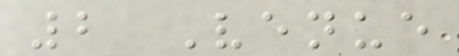2 Venue
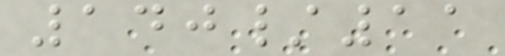140/11
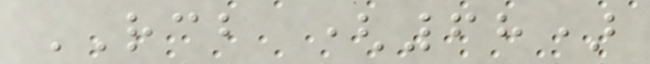RCB (68)
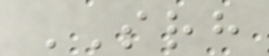SRH
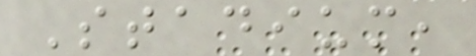Stadium,
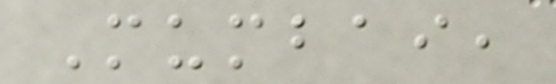Mumbai,
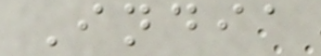India
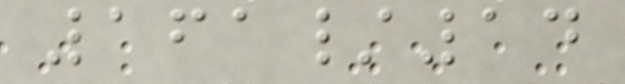161/14
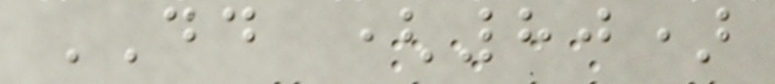DD (80)
